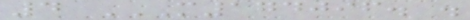4 M174096. .
